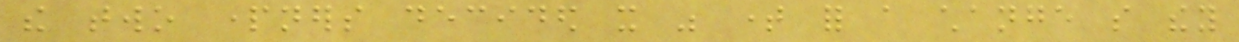the two partners decided it was time for a change so they
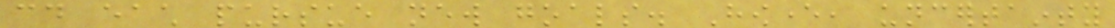could each pursue new goals. However, uncertainty
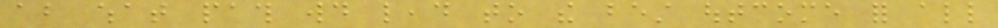about what path would lead to the best outcome for all
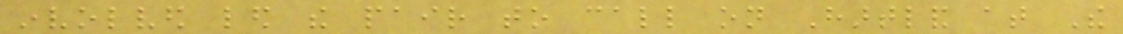involved led the pair to call on Hartland at The
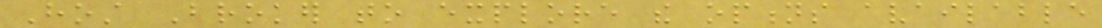Host Broker to explore the options available
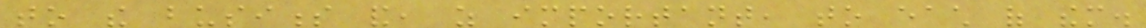to the business and, as important, to each of them.
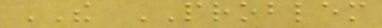THE PROBLEM
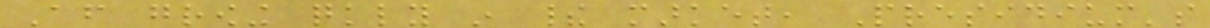After growing quickly in their market, Presidium's
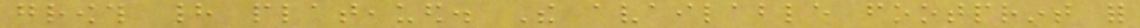growth had plateaued. The available footprint for
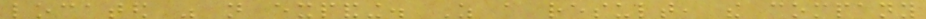located was not expanding. As a result, the company
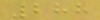288
